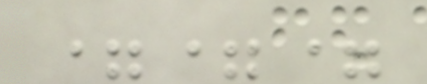===
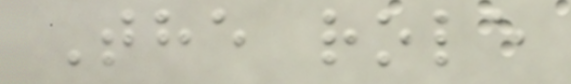The role
